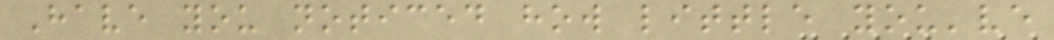Have you noticed how little you've
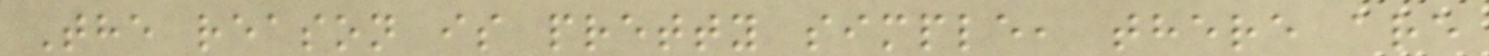The reason is pretty simple, there are
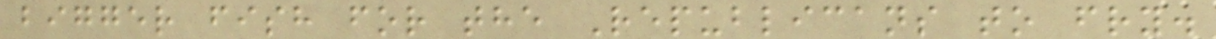bigger fish for the Republicans to fry.
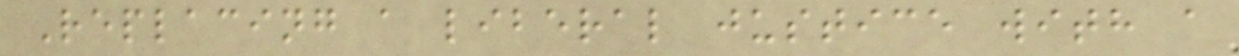Replacing a liberal justice with a
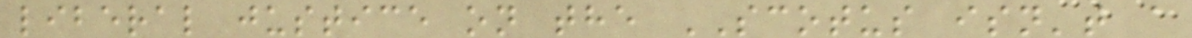liberal justice on the SCOTUS isn't a
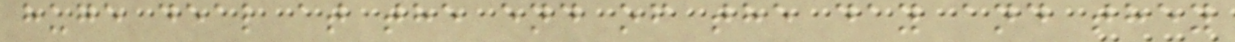huge deal at the end of the day and they
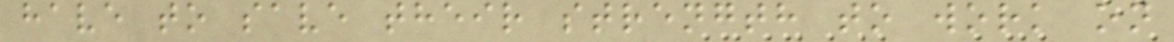have to save their strength to work on
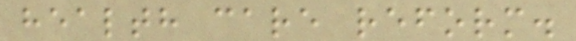health care reform.
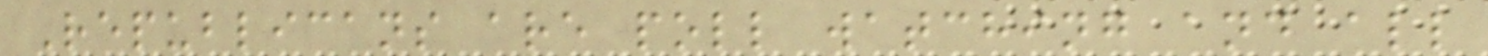Republicans are poll watching and all
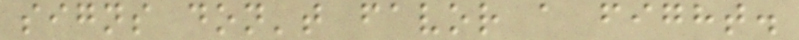signs don't favor a fight.
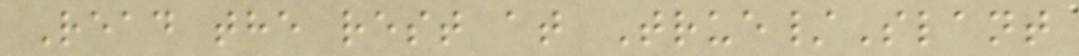Read the rest at True/Slant
